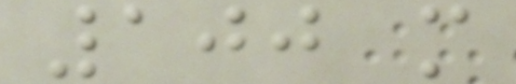100 m
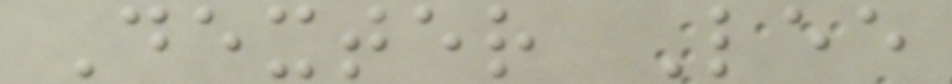Dexter Lee
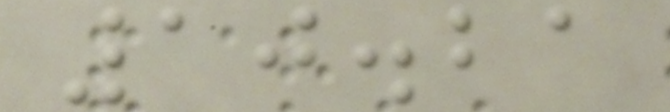10.21
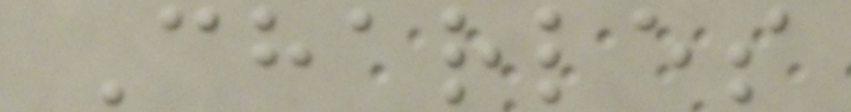Charles
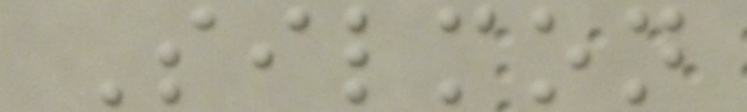Silmon
